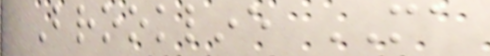Brookline MA
